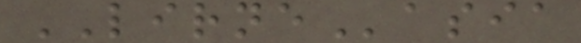LIRNEasia
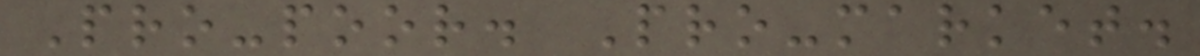Pro-poor. Pro-market.
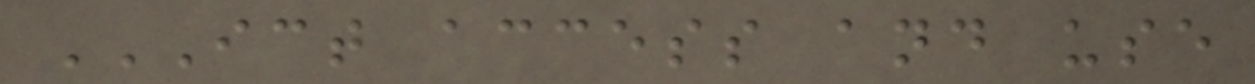ICT ACCESS AND USE
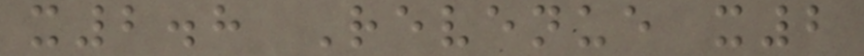x2.8 Revenue x2
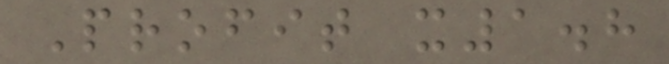Profit x1.8
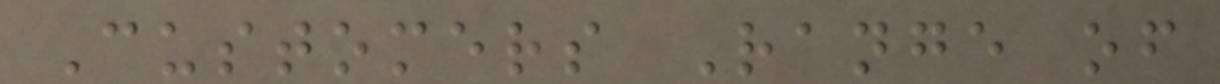Customers Range of
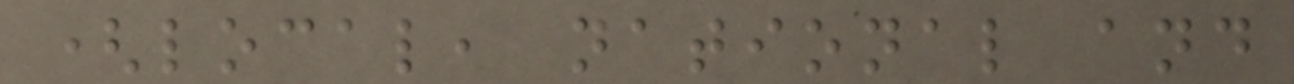(local, national and
